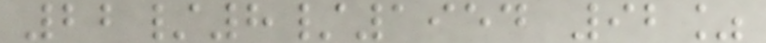22/8/1954 92%
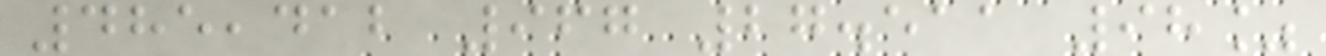485,412 967 27.511 98%
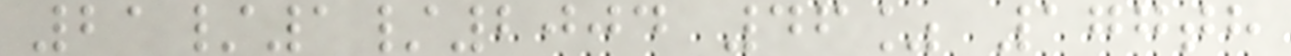21/1/2004 46% 177th
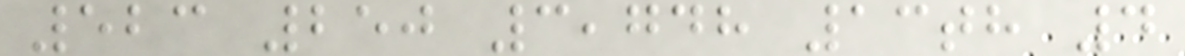523 250 3,748 13th 4
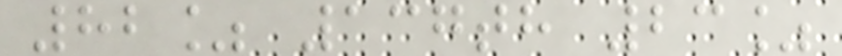82% 137th 23%
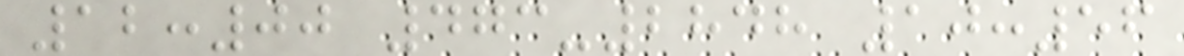12:00 473-2848 10:56
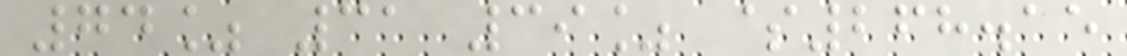74% 31 39% $268.15
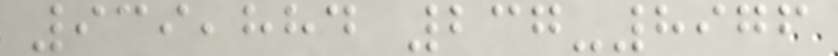939,884 237-8976
